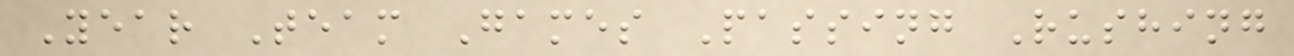Year Team Games Passing Rushing
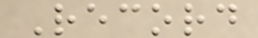Record
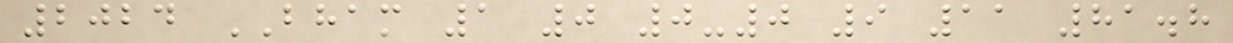2024 BHAM 1 0 0-0 9 11 81.8
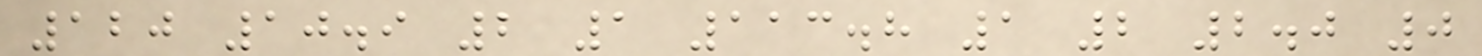120 10.9 2 1 113.8 1 2 2.0 0
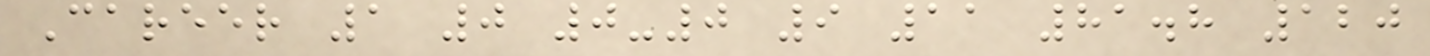Career 1 0 0-0 9 11 81.8 120
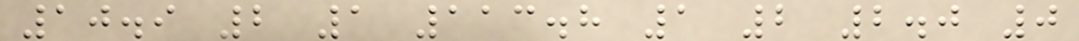10.9 2 1 113.8 1 2 2.0 0
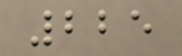225
